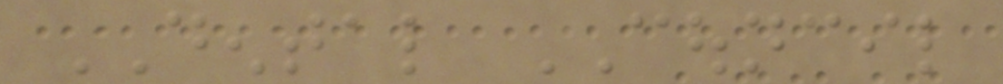DENTAL COUNCIL
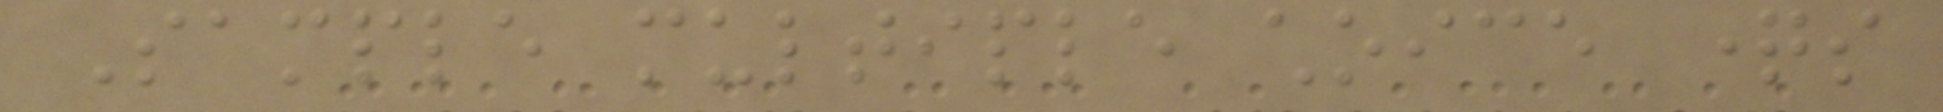Sample multiple choice questions
